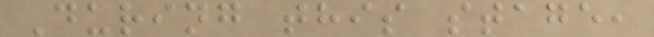During this stage,
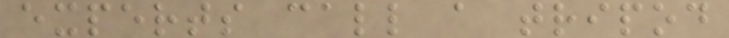experts call a tripod
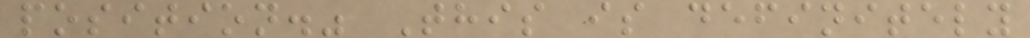position." This is definitely
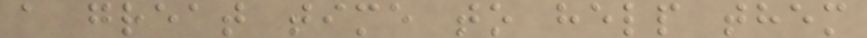a great time to help them
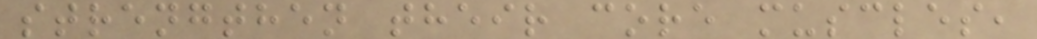strengthen their core muscles,
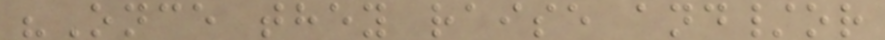"Once they raise and/or
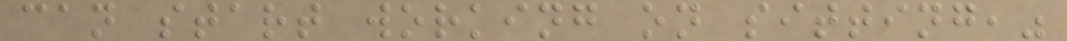can start working on sitting,"
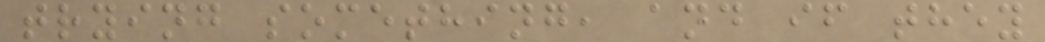trying something, and if they
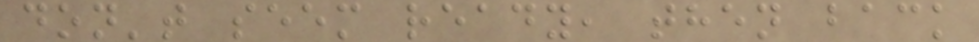don't seem ready, then back
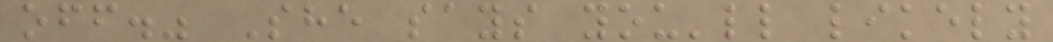off." She says you'll likely
